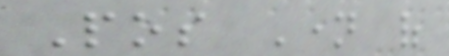Pos Name of
